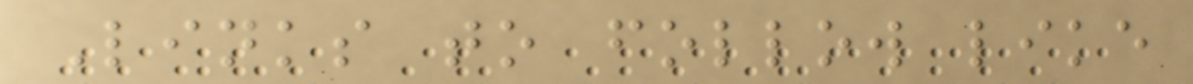Links to follow like
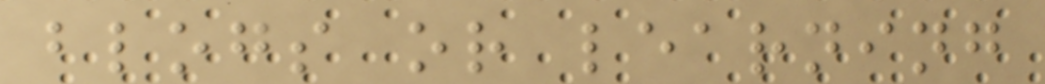blogs or learning
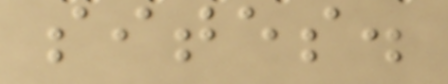sites.
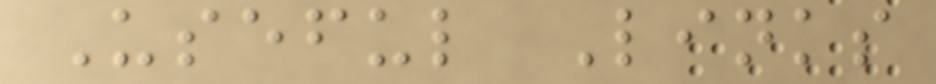Useful Links
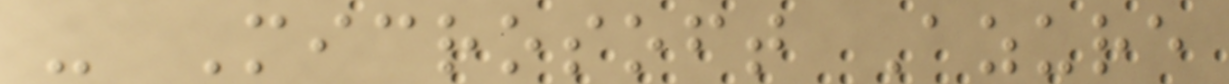- Microsoft Azure
